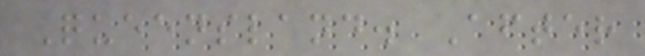Queensland. After
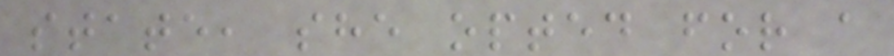state, she opted for a
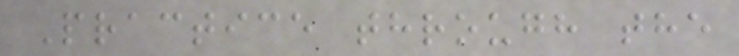Practice through the
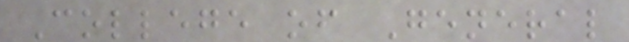College of General
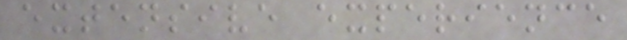extensive experience
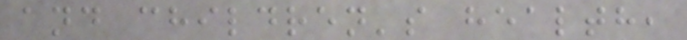and children's health,
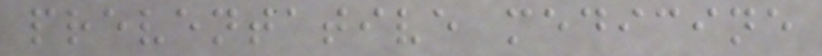preventative medicine
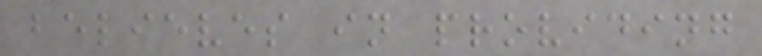believes in providing
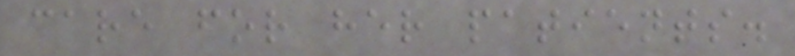care for her patients.
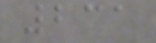231
